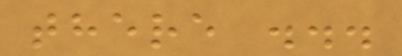there ...
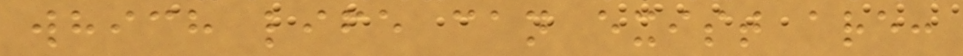which life can exist are:
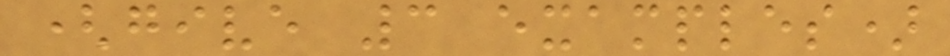(give 3 examples)
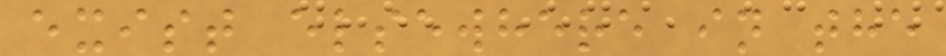exist elsewhere in the
